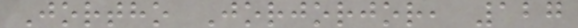Jortho Jorjorjor, 127
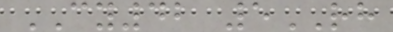CY42 5RH
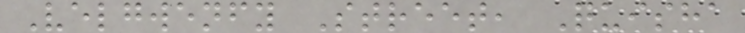Velgwenfy Street, Quisha
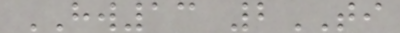HW13 2TI
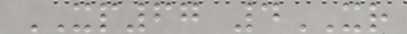XP67 4XR
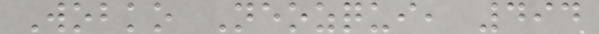Wobko Neozqui, 494
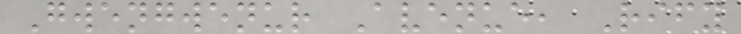Gwengwenur Avenue, Rify
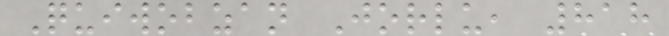Quiwobzan Jorlu, 818
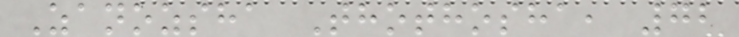Zanozsha Thothosha, 72
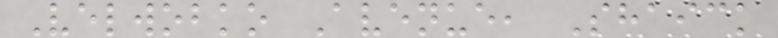Velwobko Avenue, Shaick
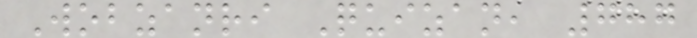Wobzanri Quizan, 787
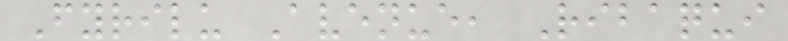Fyrilu Avenue, Ribaqui
